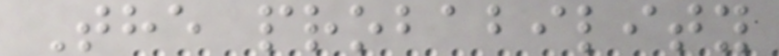The probability
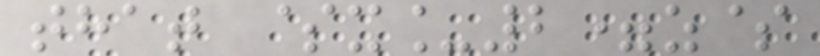that $x_2=z$
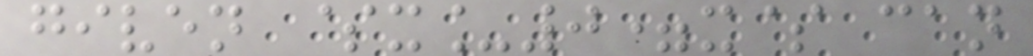given $x_0=x$ can
